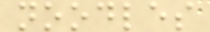noodles
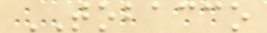TOBACCO
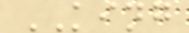KING
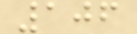106
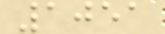1051
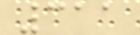311
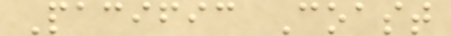Pacific Coast
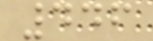446
